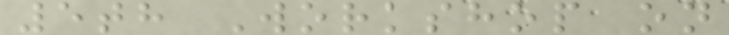5th Workshop on
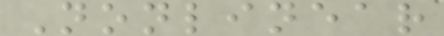Nonlinear
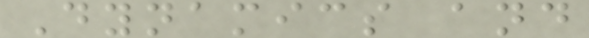Dynamics and
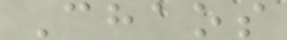Chaos
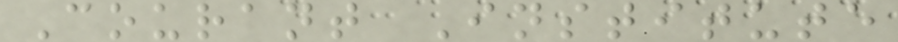Courant Institute
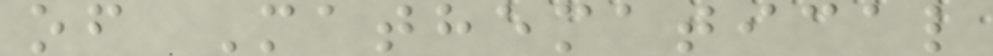of Mathematical
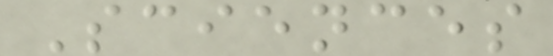Sciences
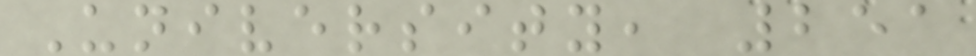University, 251
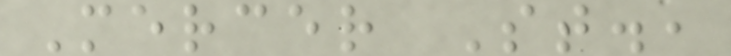Mercer St.,
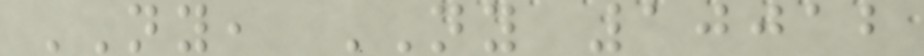NY, NY 10012
